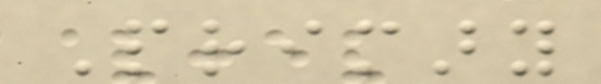Primary
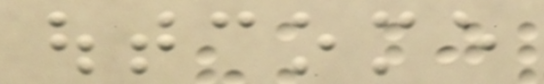outcome
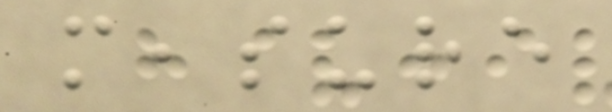measure
